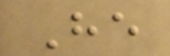He
